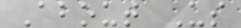About Us
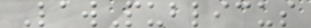LawPublicus
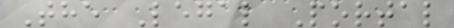The Legal Portal
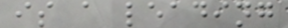is a leading
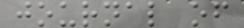journal of
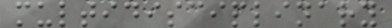multidisciplinary
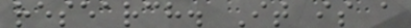research. It is a
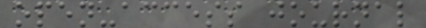open-access journal
